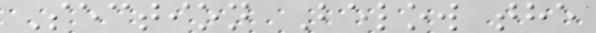Section Below the
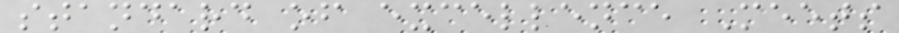standard of excellence Meets
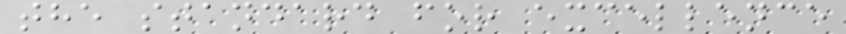the standard for excellence
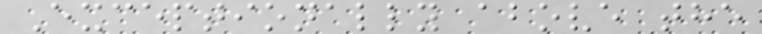Exceptionally above the
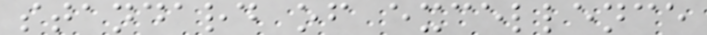standard of excellence
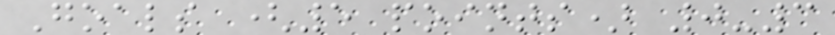Goals (5 points) 0-3
